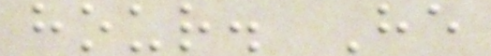hour. He
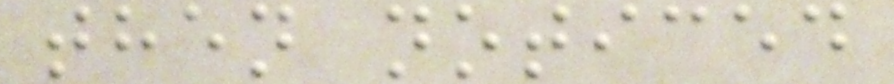then noticed
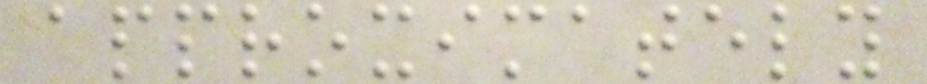approximately
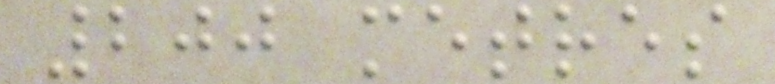200 metres
